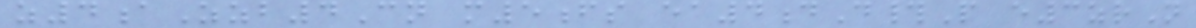z4aZzb4Cn m5fs ea4dD#P e3zrN
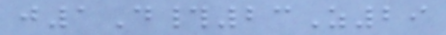j1D#23Z29
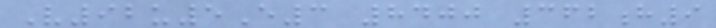V92u5E3 8400 362h9
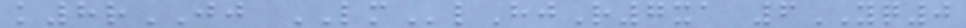k8rJJ LMlHjR7xa 6YQ0
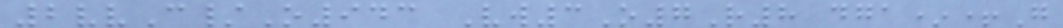2vvC/O943 Vw3O7R8 dga*+G
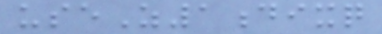useZ1dixq
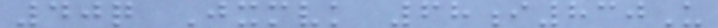40q Jxmvk 68i830U
